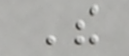The
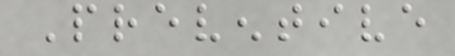Preventive
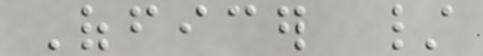Officer /
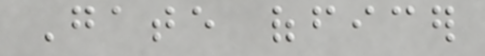Gate officer
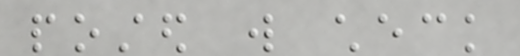posted will check
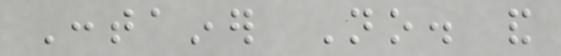Container No. and
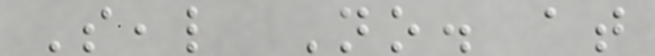Seal No. at
